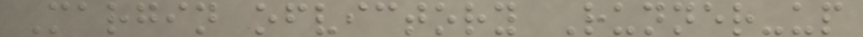Margin ofvictory Runner-up
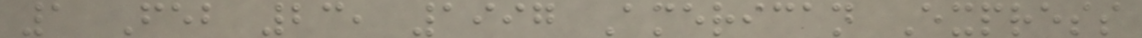1 Feb 23, 1997 American Express
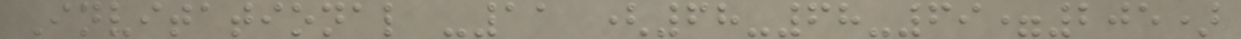Invitational -11 (68-68-69=205)
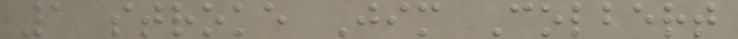1 stroke Jim Colbert
